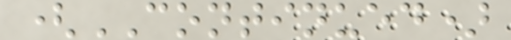(CONTINUED)
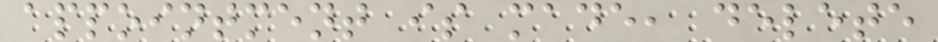appointment is made, delete
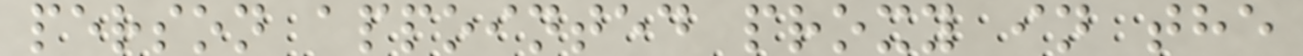person appointed proxy in the
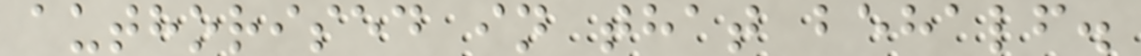authorised in that behalf.
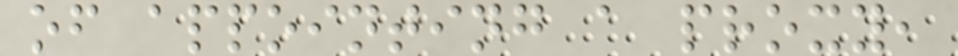of appointing a proxy,
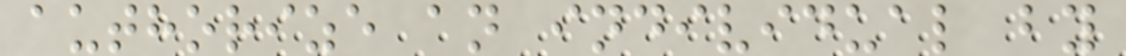authorize an individual by
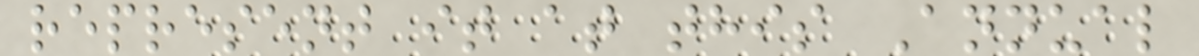represent it at this Annual
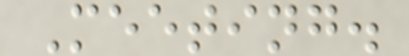Meeting.
